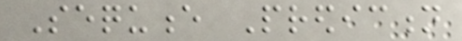Sequence Prediction
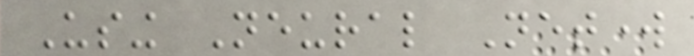Using Neural Network
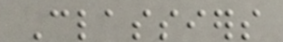Classiers
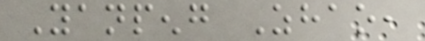Yanpeng Zhao,
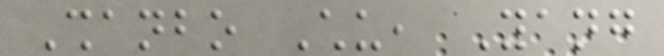Shanbo Chu, Yang
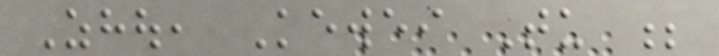Zhou, Kewei Tu ;
